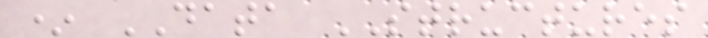* DATA STRUCTURES
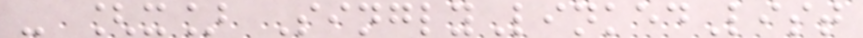- [x] SinglyLinkedList
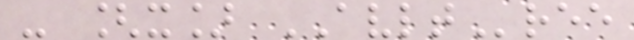- [x] AVLTree
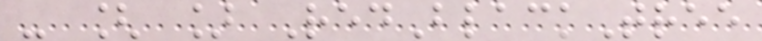- [ ] RedBlackTree
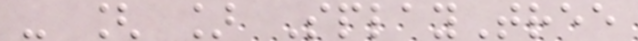- [ ] SplayTree
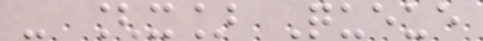- [x] Queue
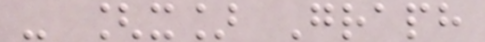- [x] Graph
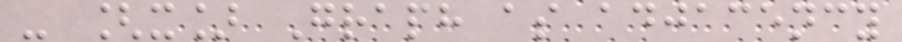- [x] Graph as adjacency
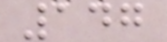147
